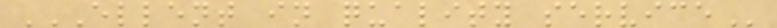ELLENT IN QUALITY SERVICE
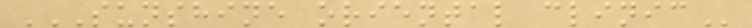SUNSHINE ORIENTAL CLINIC
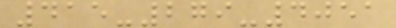415-279-4051
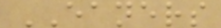EANERS
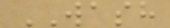WASH
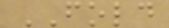FOLD
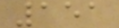151
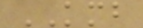KMB
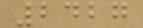2427
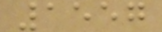1557
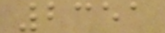2351
